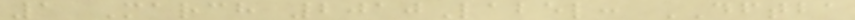1 March 2010Label: DFTBA
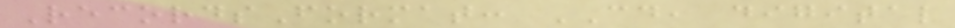RecordsFormat: CD, digital
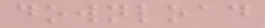download
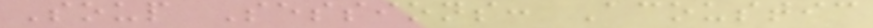Soup Sessions: Acoustic
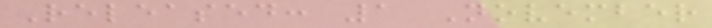Released: 1 November
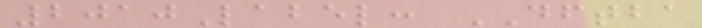2010Label: DFTBA
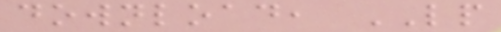download, LP
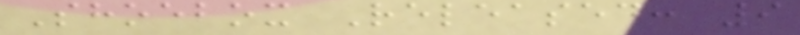Shoebox Released: 9
